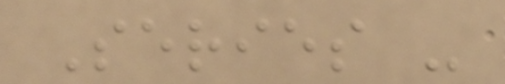Series -
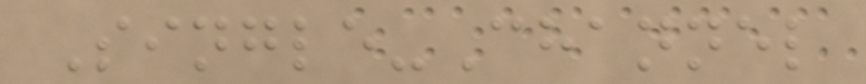Single-Channel
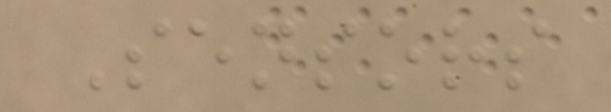Sensors
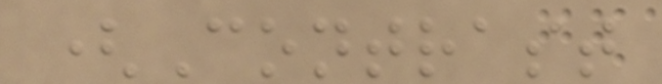(Contrast
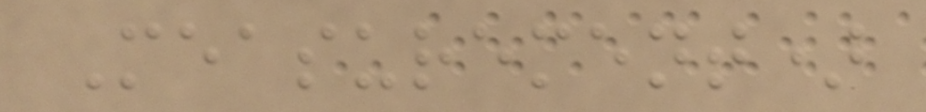Measurement)
